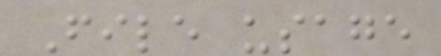File usage
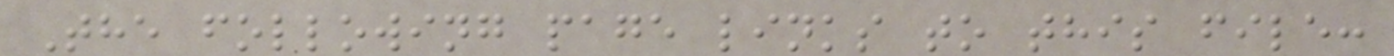The following page links to this file:
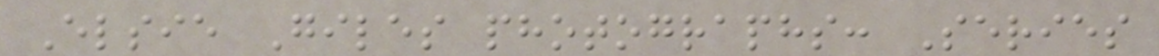Elsie Giles photographs: Series
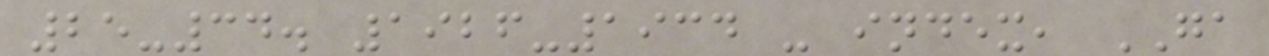25-34. 1926-1934 - index, GA
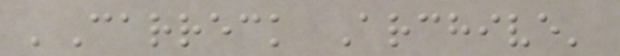'Carreck Archive'
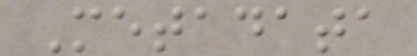Metadata
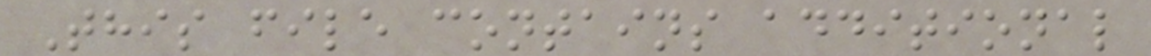This file contains additional
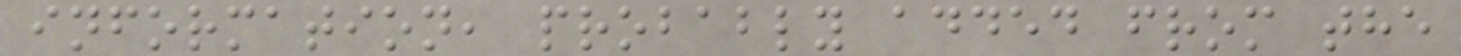information, probably added from the
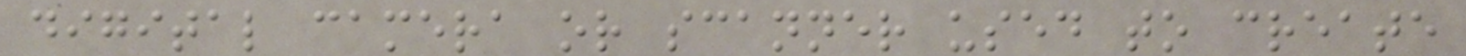digital camera or scanner used to create
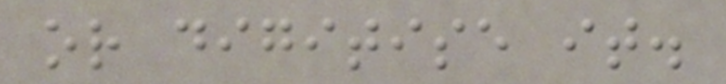or digitise it.
